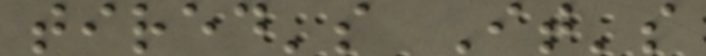tired's It's
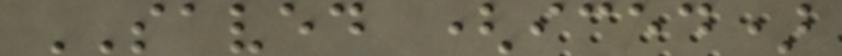SAVED (iced)
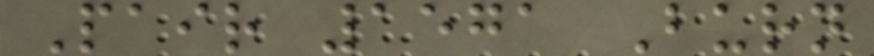Pair 1571 Burn
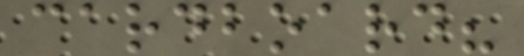cardboard?
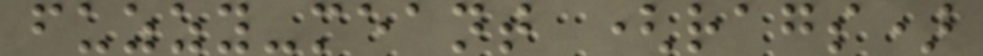fuzzy-meant (rags)
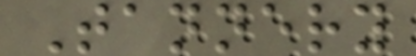Tannery
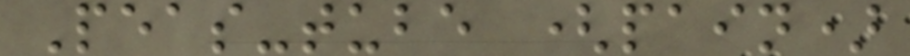Peas-tube (pain)
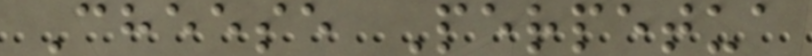Cheese Perpetua
